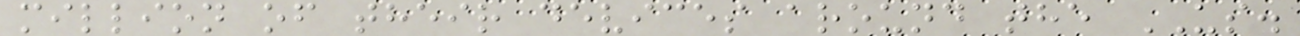million of their devices around the US.
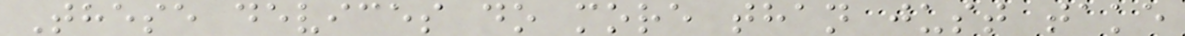These devices do more than just take
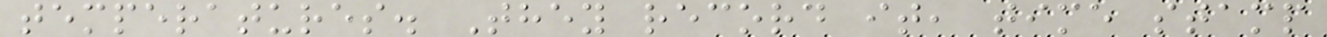temperatures. They record it, time stamp
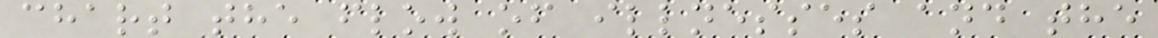chart the flow of illnesses and the
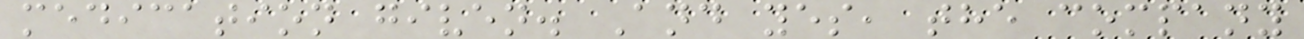medication given. And yes, the company
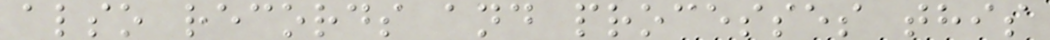also records and processes this
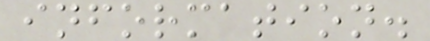information.
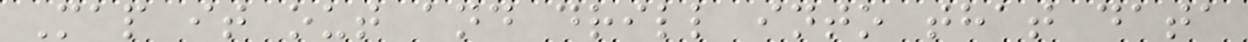Map it out and drill into that data
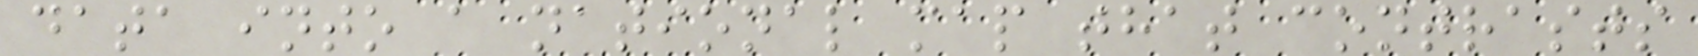data into a national map that contrasts
